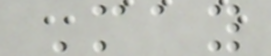May
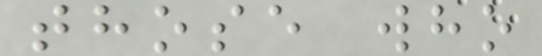those who
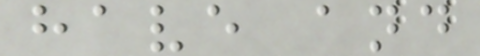have and
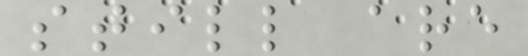still are
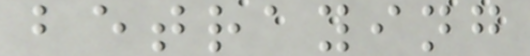betraying
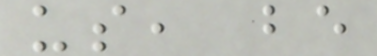us, be
